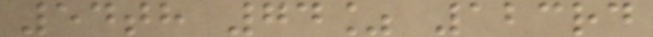54th 74% 123rd
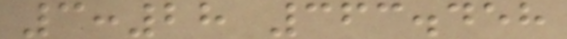3:28 363.458
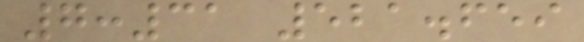7:31 521.659
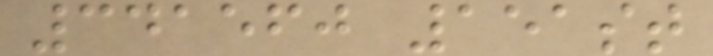341560 151st
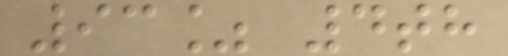93% 4th
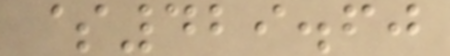$429.60
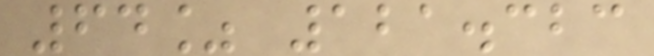64% 121.323
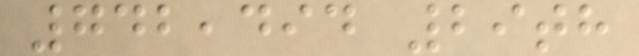742,494 29th
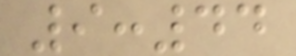9:44
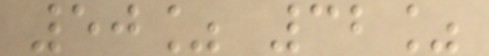50% 32%
